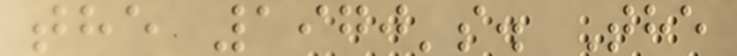the 1970's. The
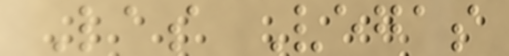Las Vegas
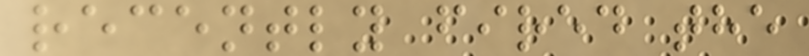recently fired the
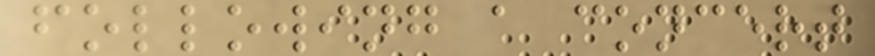following a concert
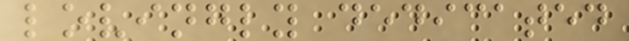lovingly dedicated
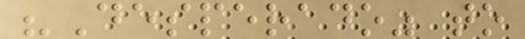"Desperado" to
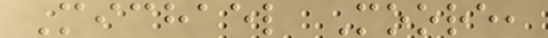Michael Moore,
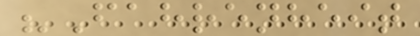"Fahrenheit
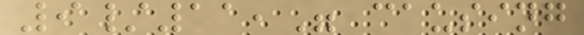9/11," causing
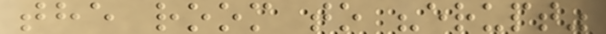the room to "erupt"
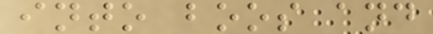into boos and
